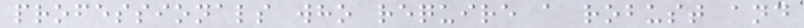professionals who require a robust and
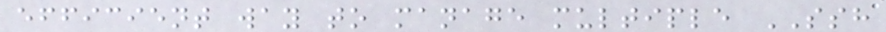efficient way to manage multiple SSH
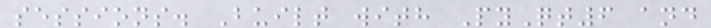sessions. Built with PyQt6 and
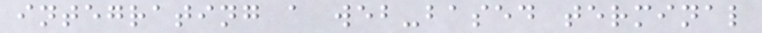integrating a web-based terminal
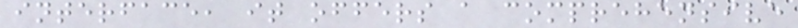interface, it offers a comprehensive
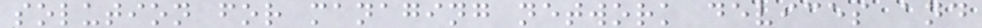solution for managing network devices and
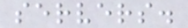servers.
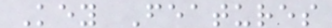Key Features
